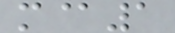m@1
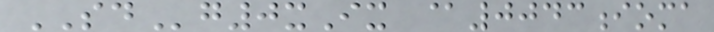SDg0xIx @0043ioma
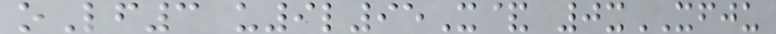oLf3 u9l95X& 0xXFJU
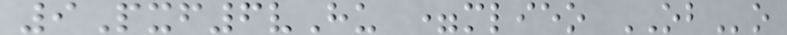9Pxf6vHu =mlieo OBo
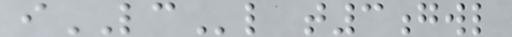iLCl t3gwl
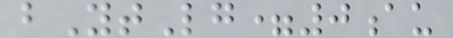bYtLg=0au
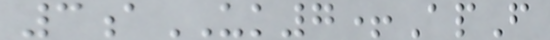3aUK7+ApF
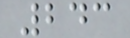243
